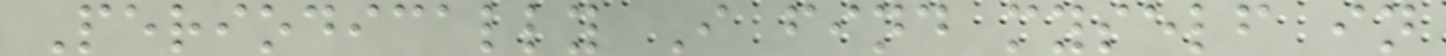Periodically I find myself in
